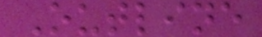Outline
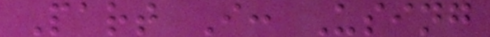Part I: Using
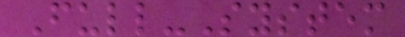Full-System
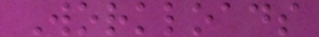Workloads
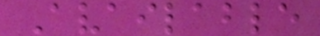Available
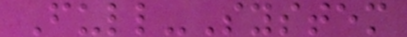Full-System
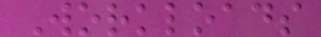Workloads
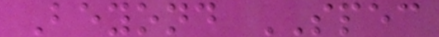Beyond SPEC
